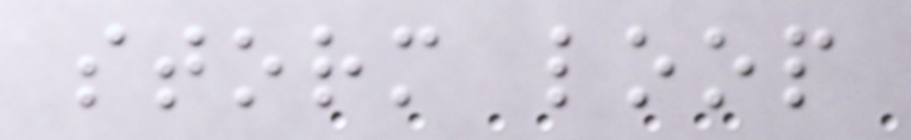storm loop
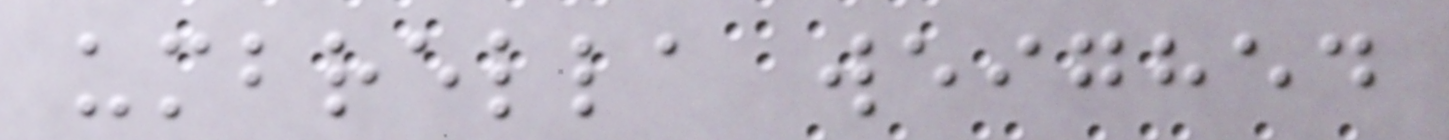umbrella weighed
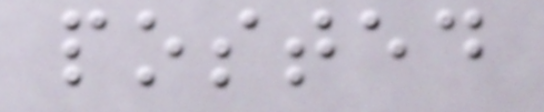posted
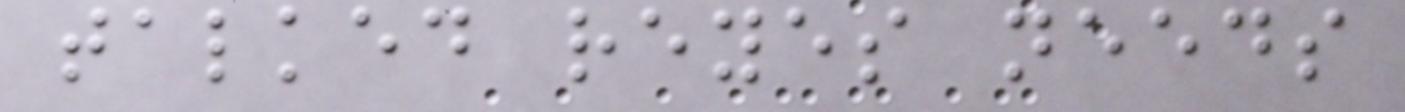talked reyes needs
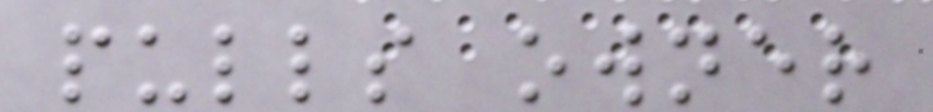pulls owner
